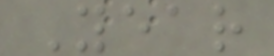Year
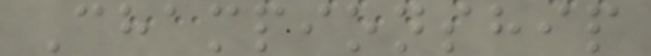Championship
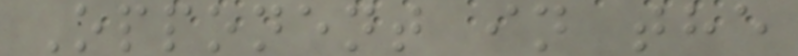Opponent in the
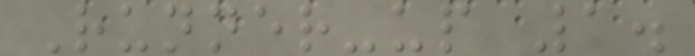Runner-up 1.
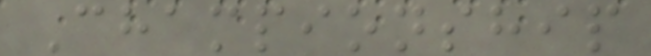Championship
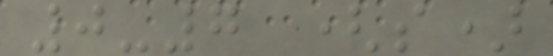0-7 (s)
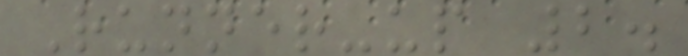Runner-up 2.
